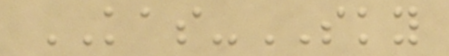KAS-SKY
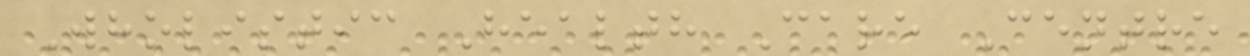Wholistic Health Care Centre
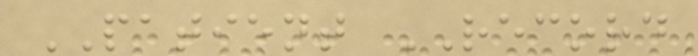PATIENT RECORD
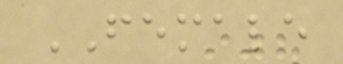FEMALE
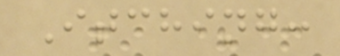Itching:
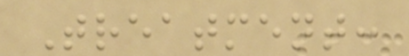Treatment:
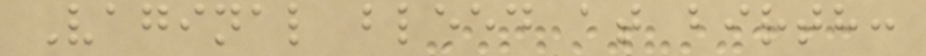Vaginal bleed at birth:
